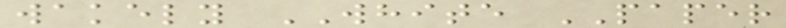wakely WHITE PAPER
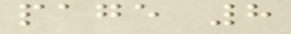page 8
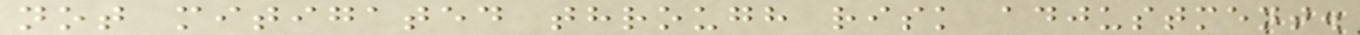not mitigated through risk adjustment.
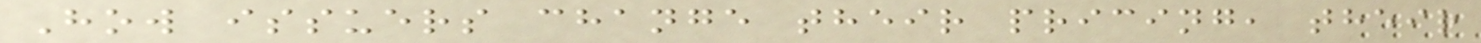How issuers change their pricing, their
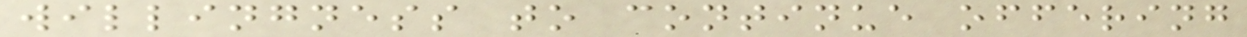willingness to continue offering
